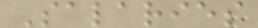Salaries
